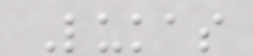Lukas
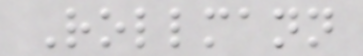Rollmann
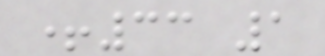+33 1
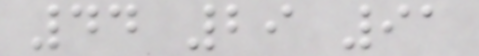44 29 91
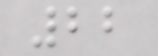22
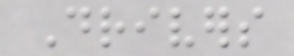Drivers
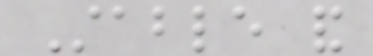Stable and
